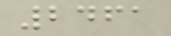2461
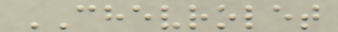CHEVROLET
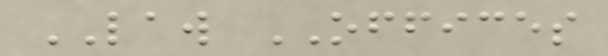LAW OFFICES
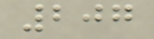207
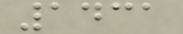1431
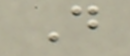D
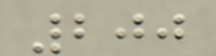200
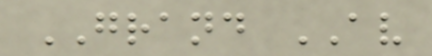GRAND AV
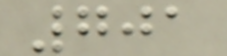701
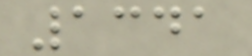1341
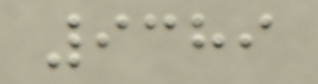9389
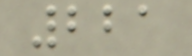221
